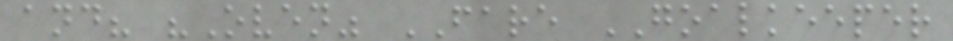and? "Oven" FARE GOALKEEPER
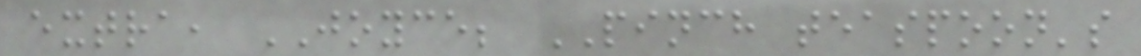extra, JOYCE; PINCH teaspoon's
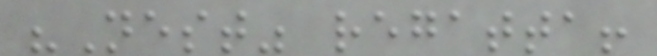"Nest" regatta!
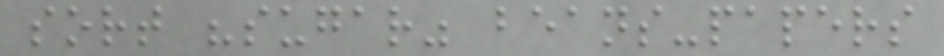sort "sugar" beans-papers
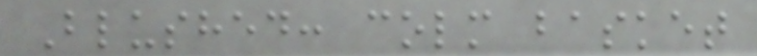Blushed: colm basket
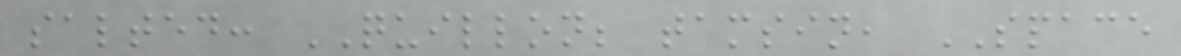salted: QUILLON; tamsin, SPACE
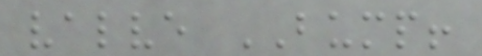valve BUMP!
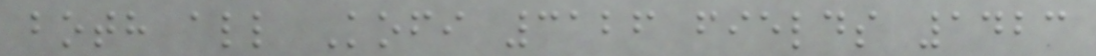both all Kofi 3126 fields 1423
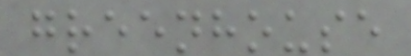greenhouse
